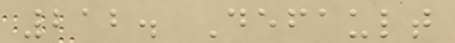212. Default
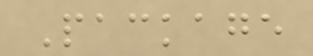Package
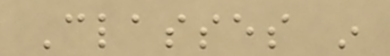Classes in
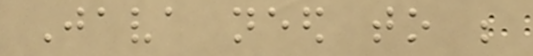Java need to be
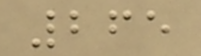265
